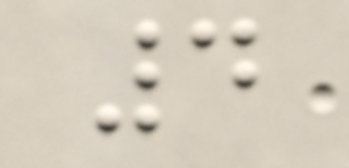4
